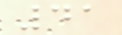41
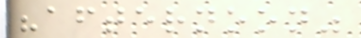"afternoon"
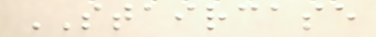STAIRCASE
